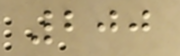200
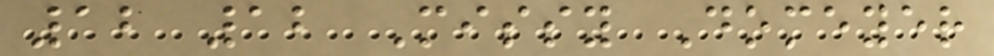12 12 Missy Domeyer
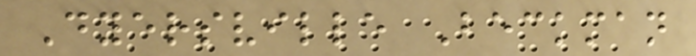Dyersville Beckman
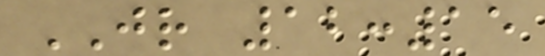JR 12:15
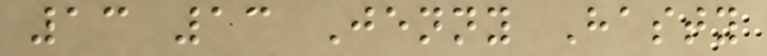13 13 Jenny Hasty
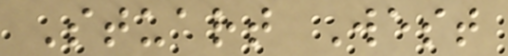Stuart West
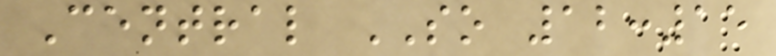Central SO 12:15
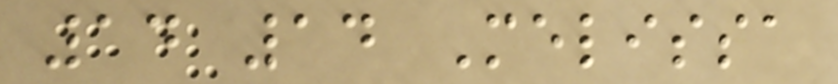14 14 Melissa
